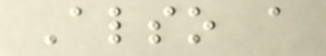Also a
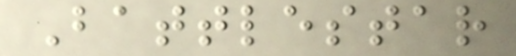Battlestar
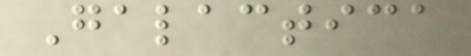Galactica
